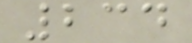234
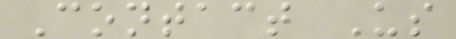Contact Us
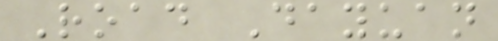Road Dayuan
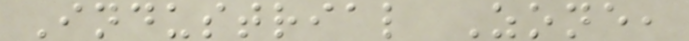Industrial Zone,
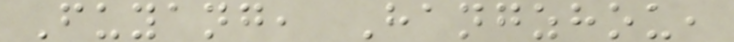Fuyang, Hangzhou,
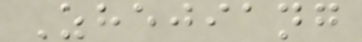Zhejiang
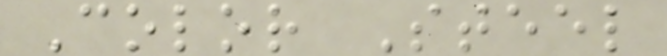Color Steel
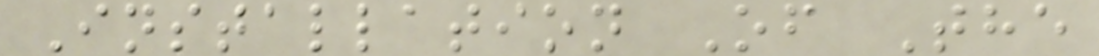Installation Of The
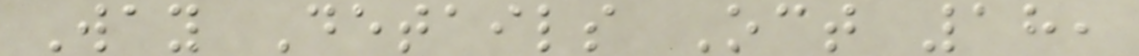Way Details Oct 18,
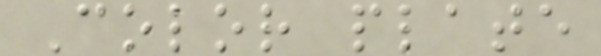Color plate
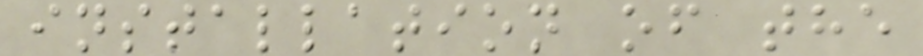installation of the
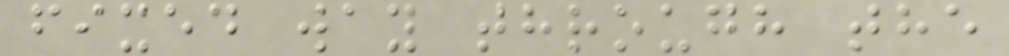fixed way through the
